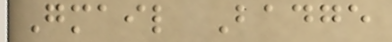Gmail Badge
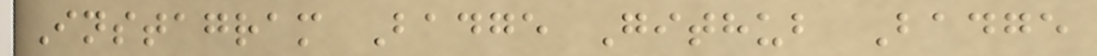Instagram Badge Github Badge
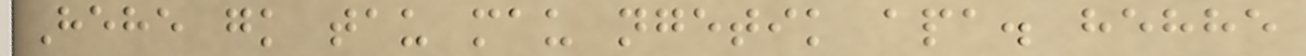Hehe gk tau mau ngetik apa. hehhe
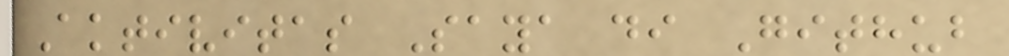Aktivitas Saya di Github
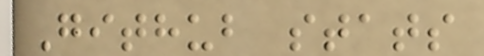Github stats
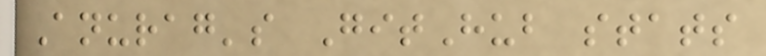Anurag's GitHub stats
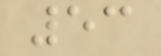53
